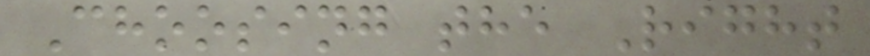Choosing the Right
